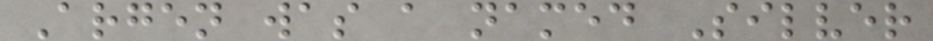Argen was a named Silver
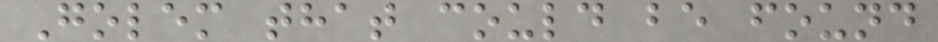Golem that could be found
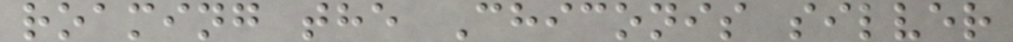roaming the Chiconis silver
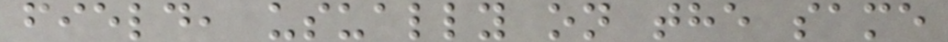field, usually on the same
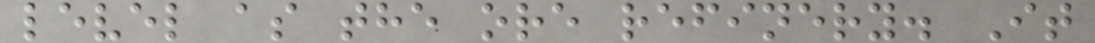level as the ore refinery. It
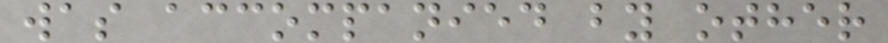was accompanied by other
